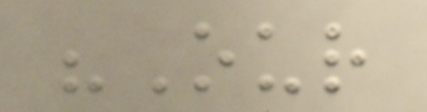"Our
